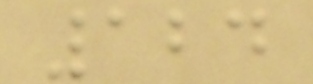124
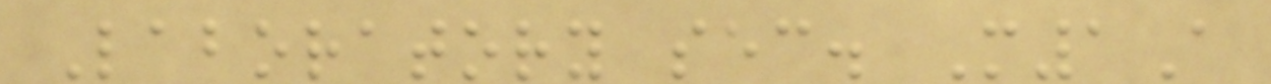Laboratory sec. M1A
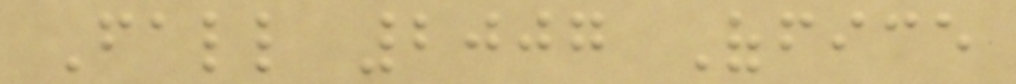Fall 2007 Office
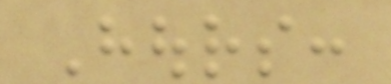Hours:
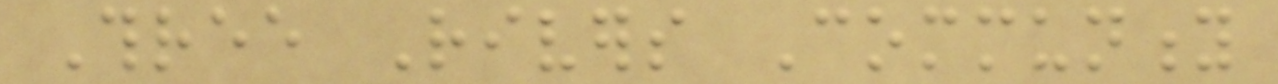Three Rivers Community
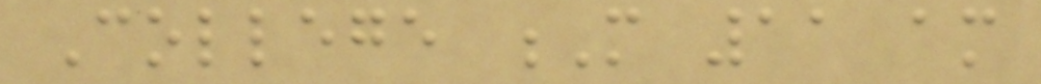College M 11 am
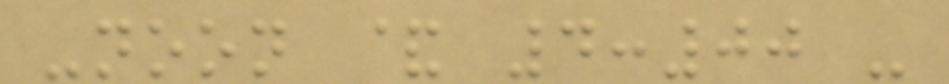-noon & 4:00 -
